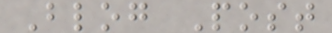Blog Post
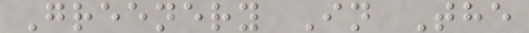Greenery In The
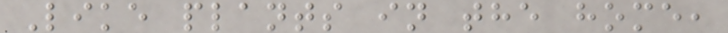Like plants in the home,
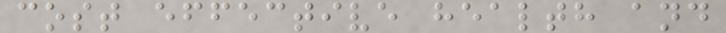cost effective health and
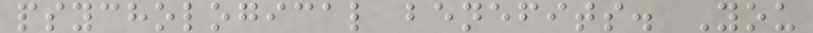psychological benefits. You
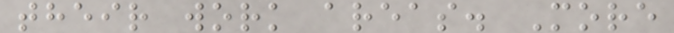their work areas. More
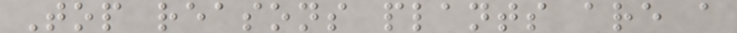Top reasons plants are a
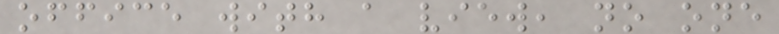office with a view, no one
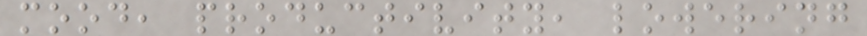mood, productivity, lowering
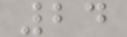24
